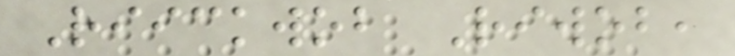Riickwob Riwob,
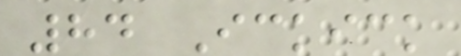84 Ickick
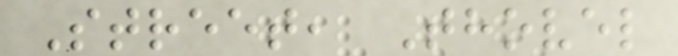Street, Thovel
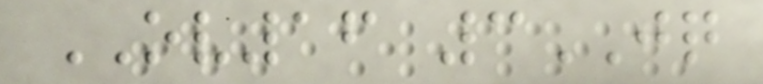OV16 3JQ
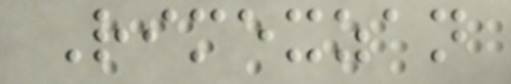Rimexzan
